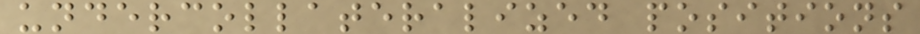undercollateralized positions
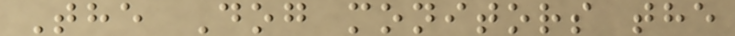The Dog monitors the
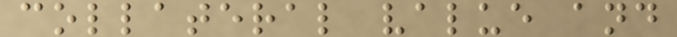collateral value and
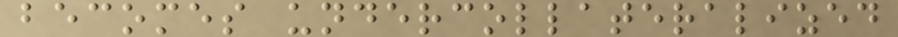becomes undercollateralized
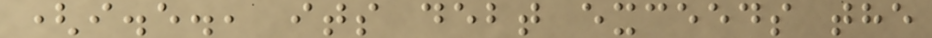(i.e., its debt exceeds the
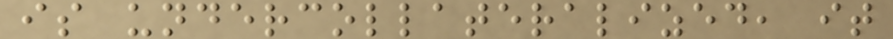is undercollateralized, it
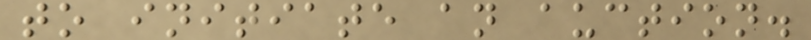to initiate an auction.
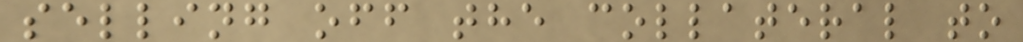selling off the collateral to
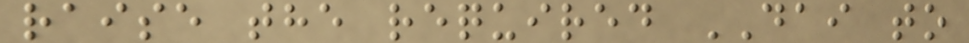raise the required DAI to
